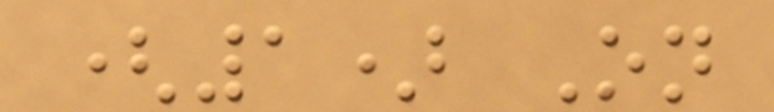(1) On
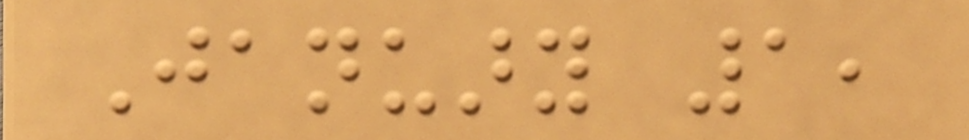January 1,
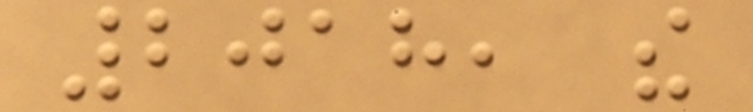2018, the
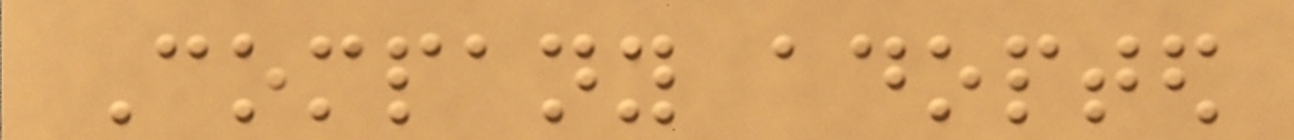Company adopted
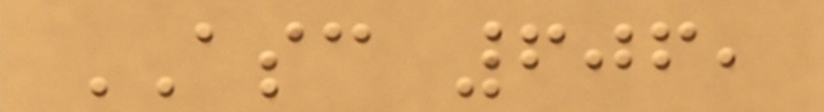ASC 606,
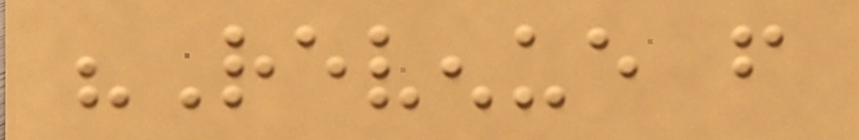"Revenue from
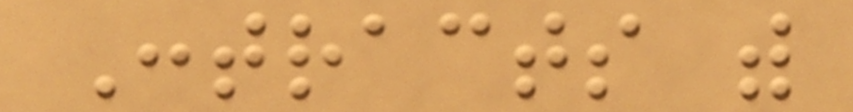Contracts with
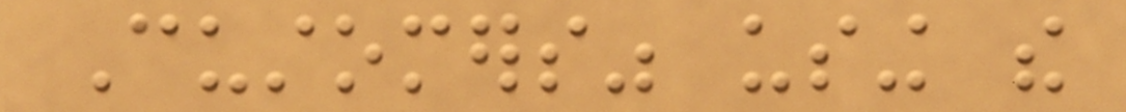Customers" using the
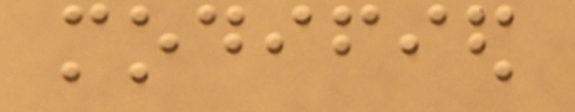modified
